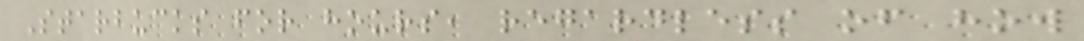Starbucks for hours, regardless of how
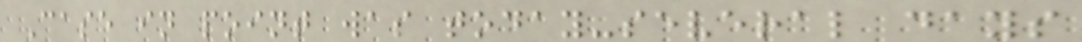Case in point was today-several days
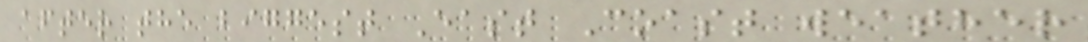after the biggest East Coast weather
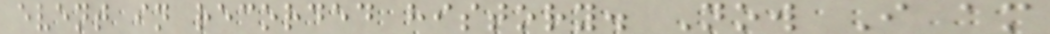event in recorded history. Now I am
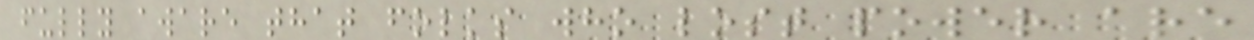fully aware that folks who lost power are
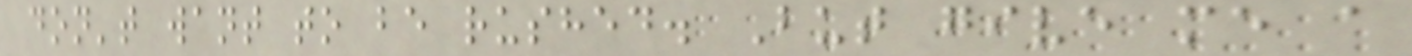don't want to be rushed. But give me a
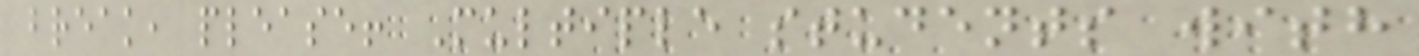break, please! Multiple students with
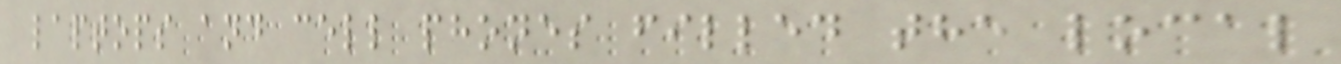laptops and cell phones filled the local
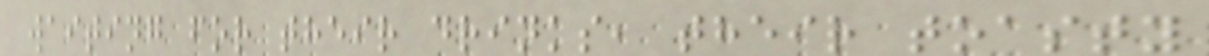waiting for their drinks, their toasty
